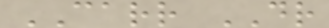CARR DR
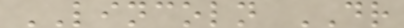LINCOLN DR
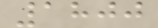1800
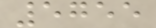5755
